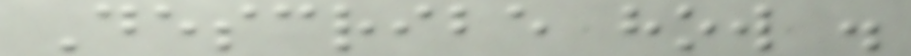Describe how .
